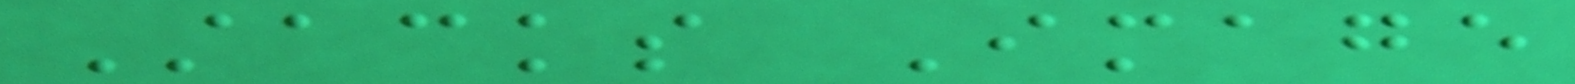Stacks Image
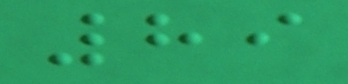89
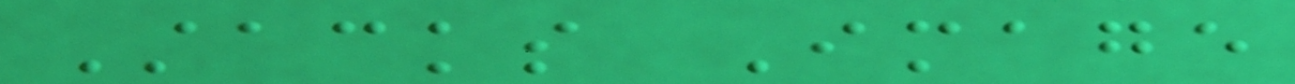Stacks Image
